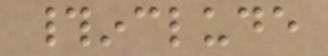#include
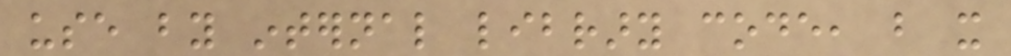use by internal library code, but it
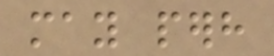may perhaps
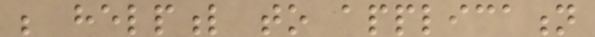be helpful to application
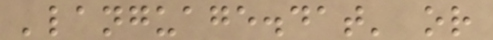'language.dat' or
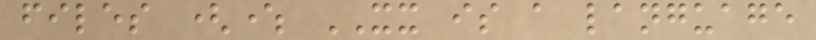files (where XX is a language
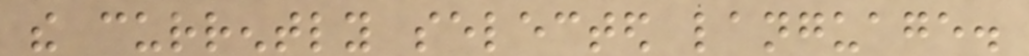the currently selected language.
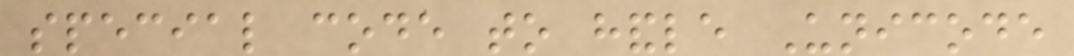special code to handle Unicode
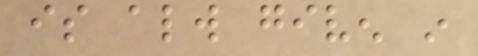is always given in
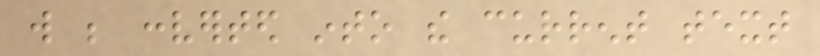will be converted into the current text
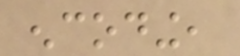encoding,
